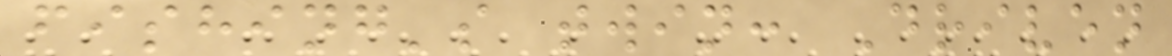fishing's twin: Driven
